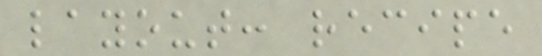layout: recipe
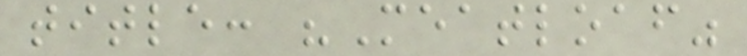title: "Meatloaf"
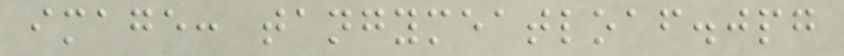image: tangymeatloaf.jpg
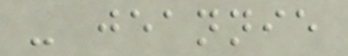- jeannie
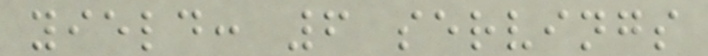yield: 6 servings
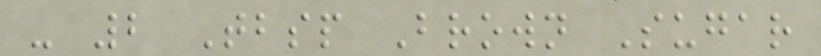- 2 Tbsp Brown Sugar
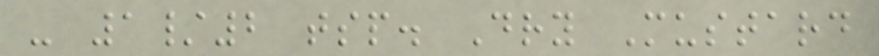- 1/2 tsp. Dry Mustard
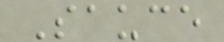Sauce
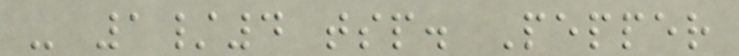- 1/4 tsp. Pepper
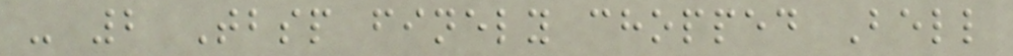- 2 Tbsp finely chopped Bell
